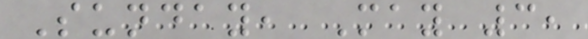Sunday, May 3,
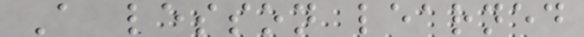A lesson learned
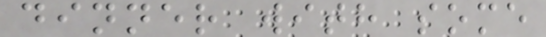dinner with some
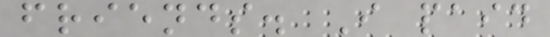friends. I paid
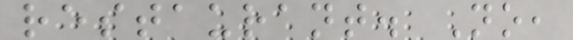restaurant. No,
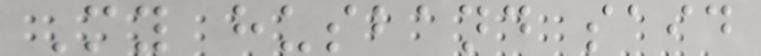My husband said
